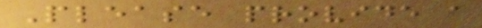Please provide a
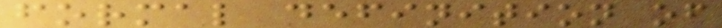formal definition of
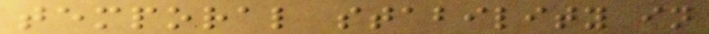temporal stability in
